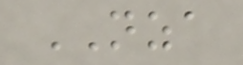NZA
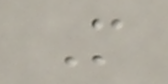M
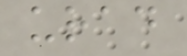urad
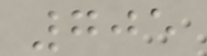705
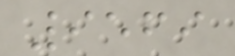9569
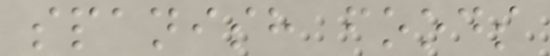spanish foods
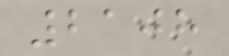2108
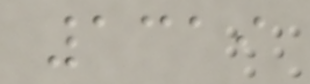1319
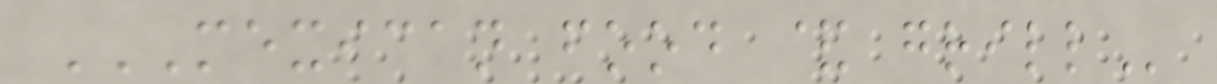MEXICAN FOOD & GRILL
